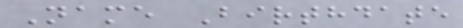Name Birthdate
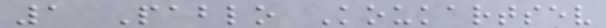1 Pablo Koukartsev
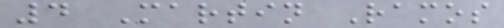4 Martin Ramos
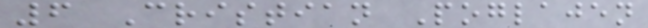6 Cristian Poglajen
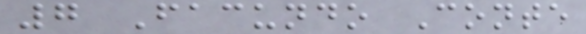7 Facundo Conte
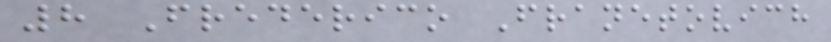8 Frederico Franetovich
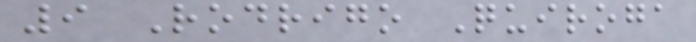9 Rodrigo Quiroga
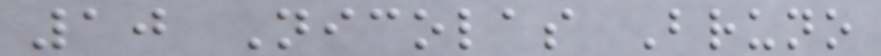10 Nicolas Bruno
